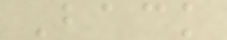Back
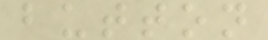button
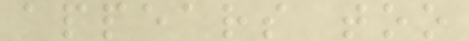appears too
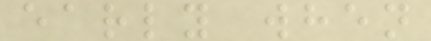early when
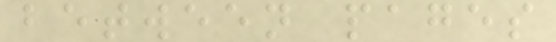between pages
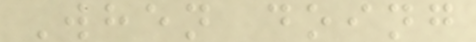When doing
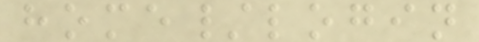home/login
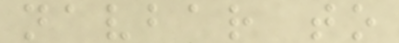navbar to
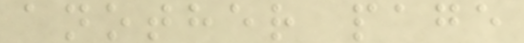another page
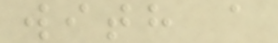with a
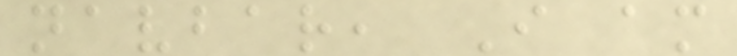navbar, I am
